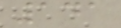141
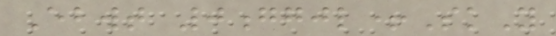Ebwt 0ggjl+SkY
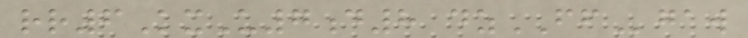rr6KxU7d8 dzFFgaw
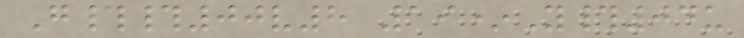G##00v8 19*Y#04u
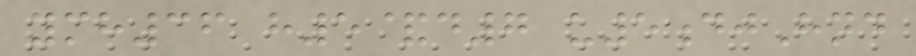ymh36 h5&d7 u5djHnd
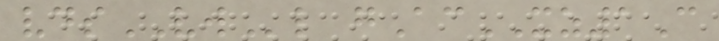vdsVWl gAcXZ1C
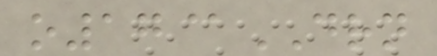o17@DRN
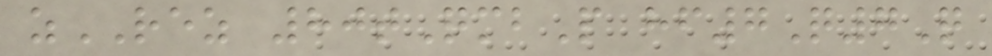zREZ 80tQmbP hf7Q7Q
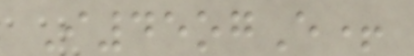I45ogE+
